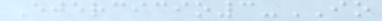Ejercicio3-IO
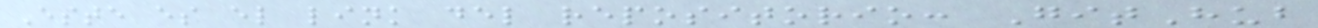Este es el link del repositorio: GitHub
